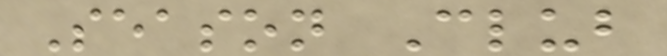Season Club
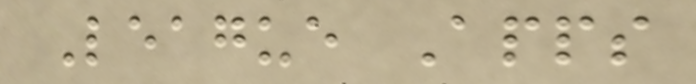League Apps
